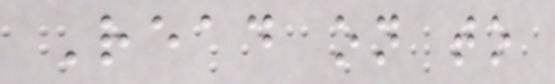Read on to
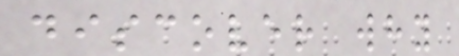discover why
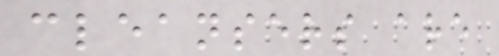cleansers are
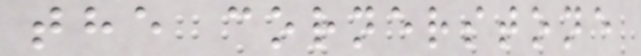the cornerstone
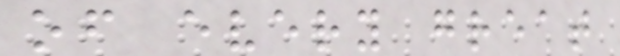of every great
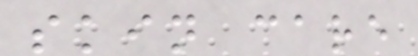skin care
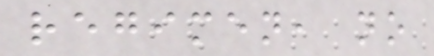regimen, no
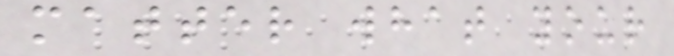matter what your
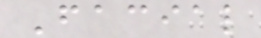Facial
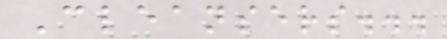Cleansers...
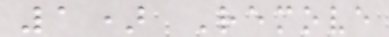1) Remove
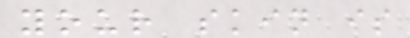your skin is
